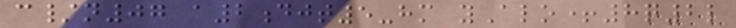c/n07 a2djt5-hm yAlo+8q2l
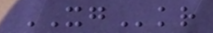XGkr
